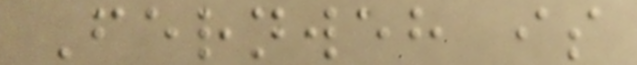Fernweh is
